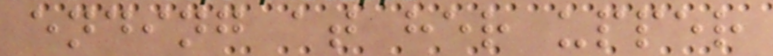ending at her upper
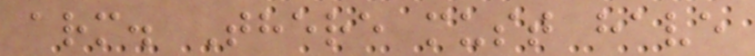arm. There must have
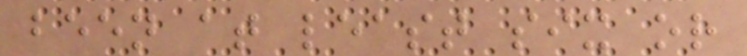been at least six or
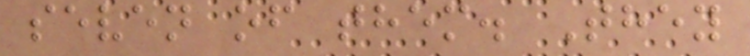seven of them. They
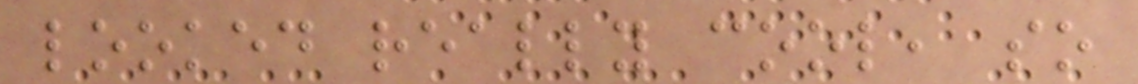looked really cool, so
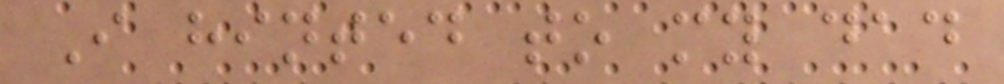I hinted to my dad
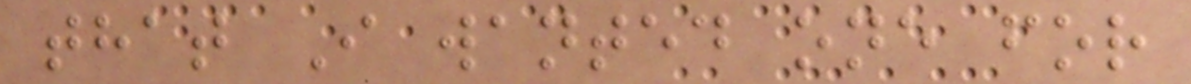that I wanted one for
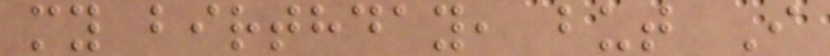my birthday, but I
